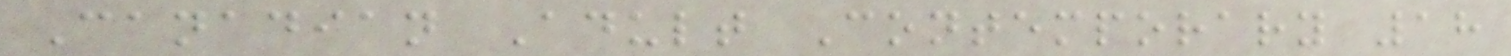Canadian Adult Contemporary 18
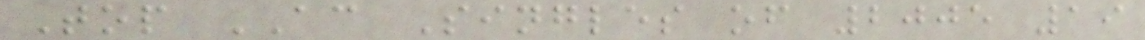Top AC Singles of 2005 19
